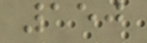150
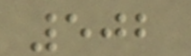502
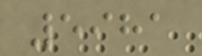5981
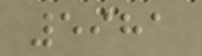5981
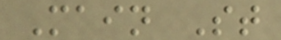Main St
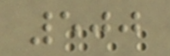500
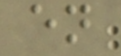en
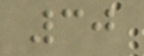30
